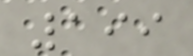199
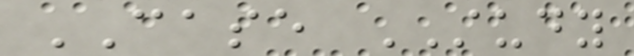CASE STUDY
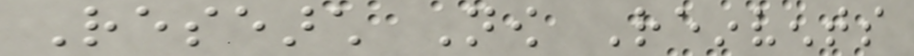Research Now Reinvents
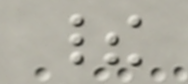their
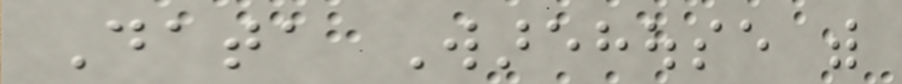Data Warehouse with
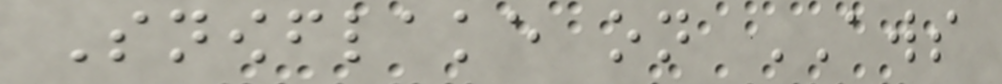Snowflake on AWS
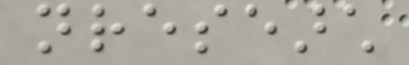nresearch
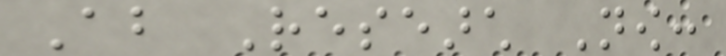About Research Now:
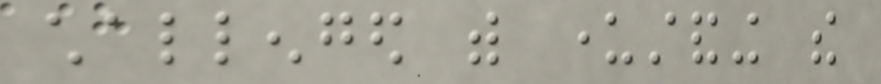challenged with understanding the
